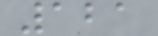121
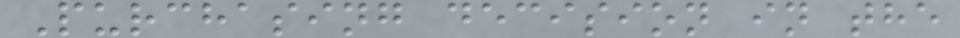Purchasing decision in the
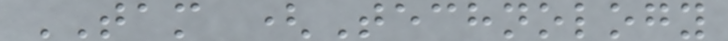TAM (Technology
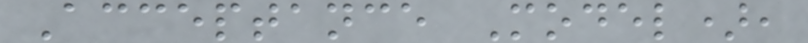Acceptance Model),
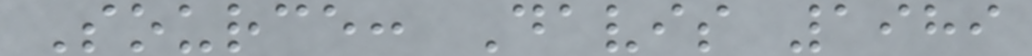Source: Davis 1989
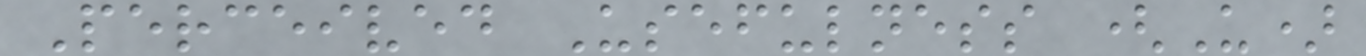Perceived Usefulness (U)
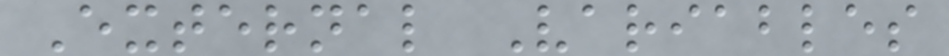External Variables
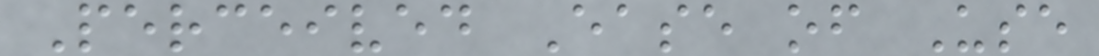Perceived Ease of Use
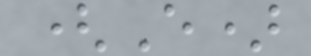(E)
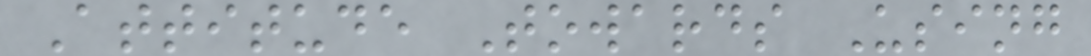Attitude Towards Using
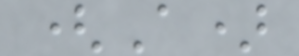(A)
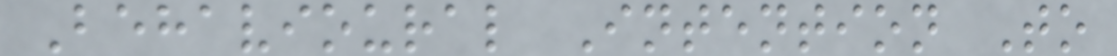Behavioural Intention To
